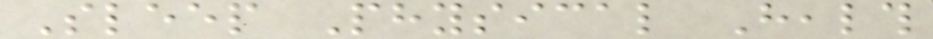Sleep Physical Health
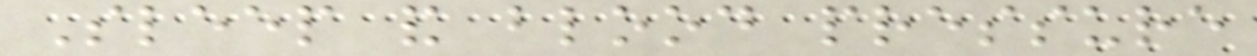Sleep and blood pressure
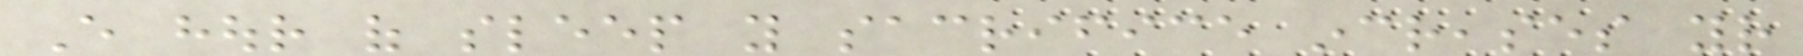Every hour of sleep you sacrifice increases your
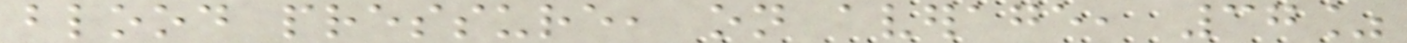blood pressure, on average, 37%
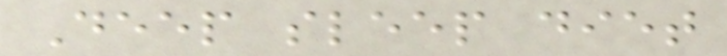Deep sleep diet
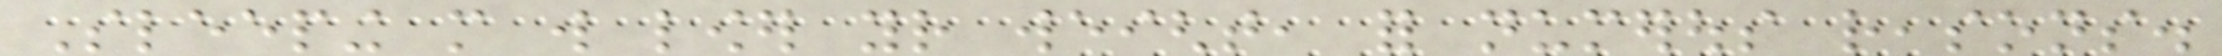Sleeping more will lower your weight, for numerous reasons.
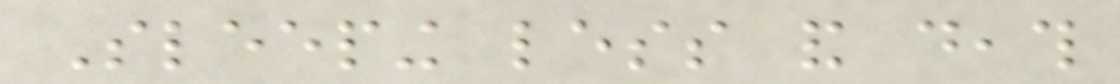Sleeping less and death
